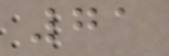71
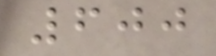600
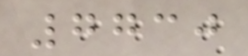7730
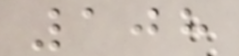108
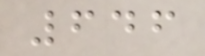646
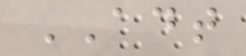ADT
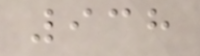938
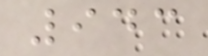943
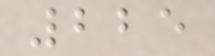225
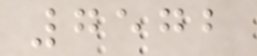7572
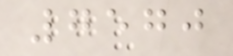7570
